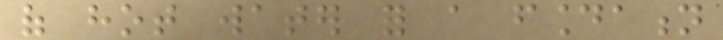of hot water for a foundation
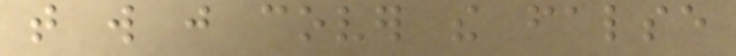that will just cover the false
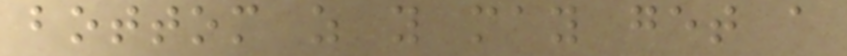bottom as you may get a
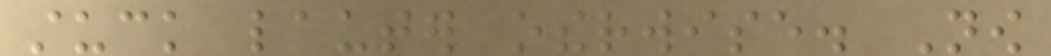stuck lauter otherwise. Now
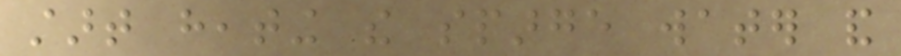start heating the sparge water and
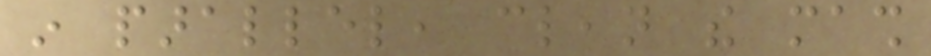in parallel, clean the mash
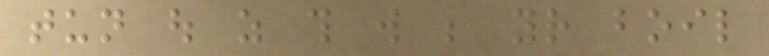tun out as this will be your boil
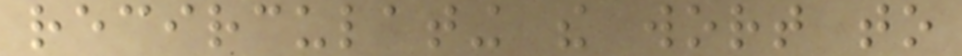recirculating the wort to
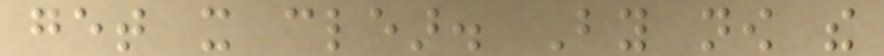get it clear. By now the
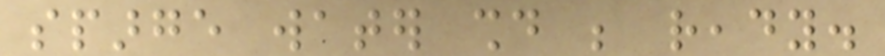sparge water should be ready.
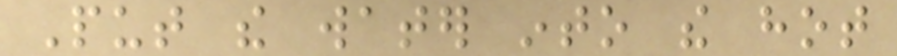Put the water into the hot
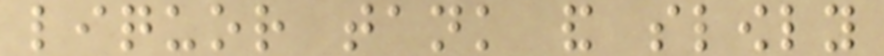liquor tank and slowly
